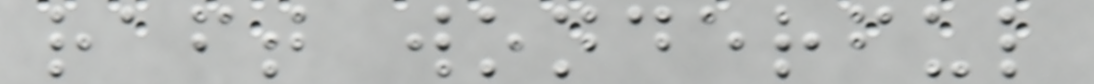raft wonderful
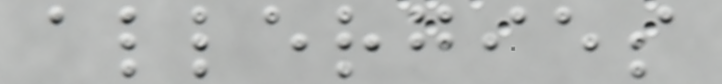allergies
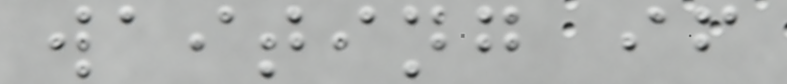waiting if
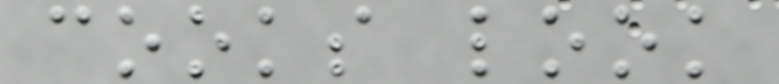cooks look
